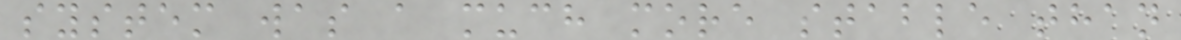system was a much more stable than
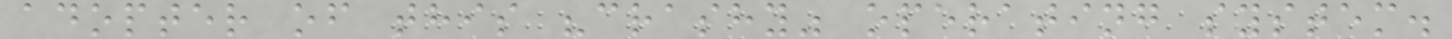adopter of this "crashy" operating system.
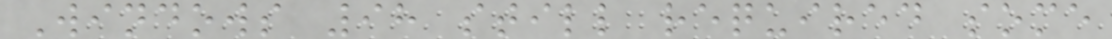Windows 98 still required some
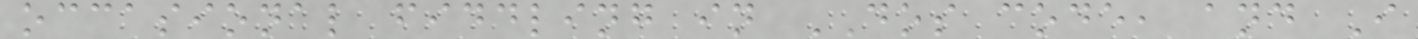occasional fiddling in DOS code, and I
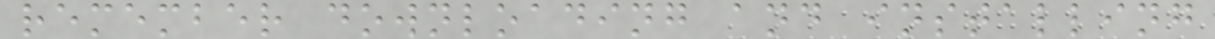remember downloading and installing
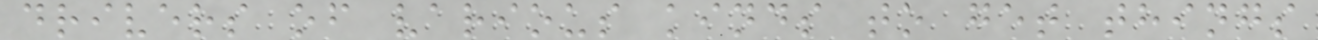drivers of various kinds to get things
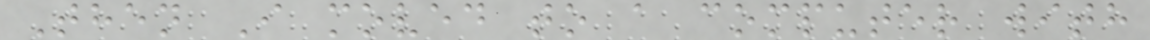Then I moved to a computer with
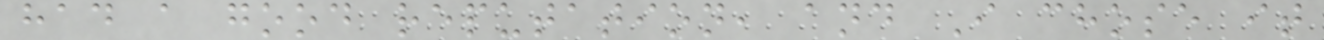had a good reputation, and I chose it
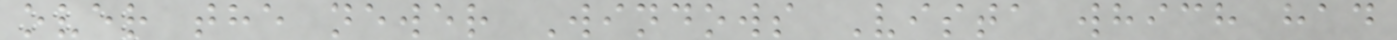over the newer Windows Vista which had
